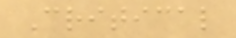Critical
